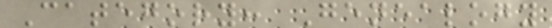Category: Genealogy
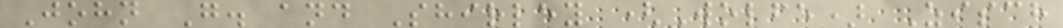John G. and Shirley (Wolfe) Zisch
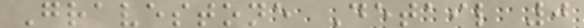Gravestone Detail 0
